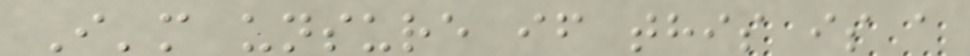I'm unsure if this is a
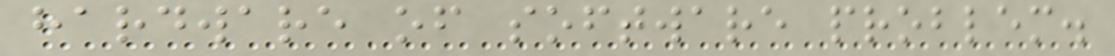hardware of software problem.
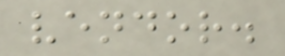vendor.
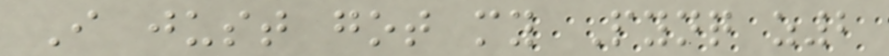I just got my Pynq z2
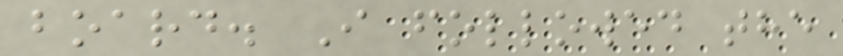board. I followed the
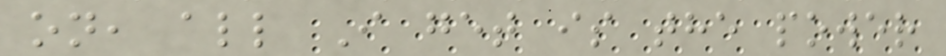on, all I get is the power
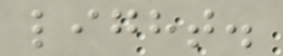light.
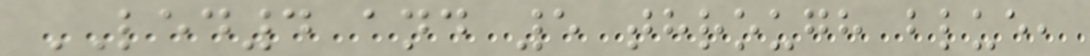LED4 and 5 through blue,
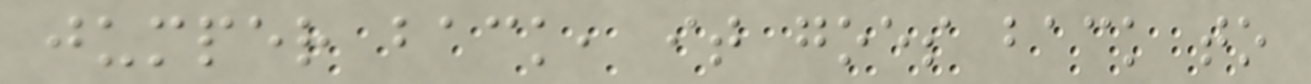jumper back, it goes back to
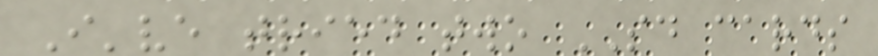I've tried two SD cards
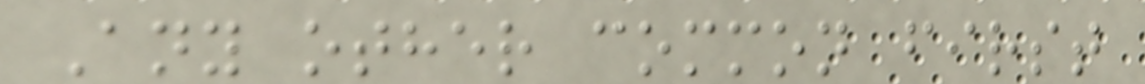Any other common first
